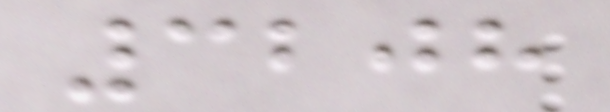3208
